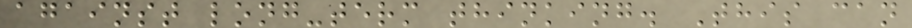against long-term thinking. This can
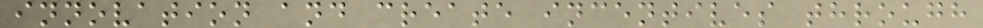innovation and create incentives through
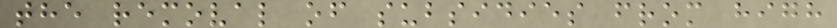the removal of subsidies from high
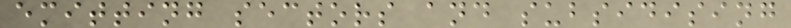emitting sectors and subsidising
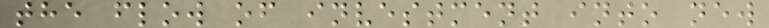the flow of investment into new
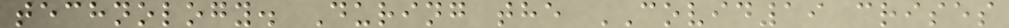technology. During the COVID19 crises
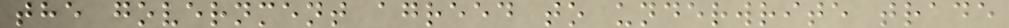the government agreed to underwrite trade
